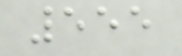555
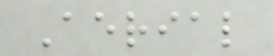Aerial
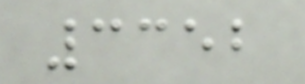3352
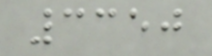3350
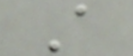A
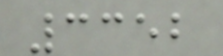3352
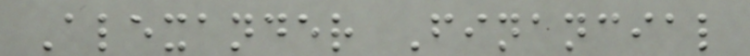Alexander Financial
